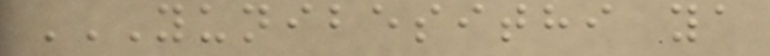YUNIBESITHI YA
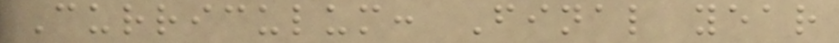Curriculum: Final year
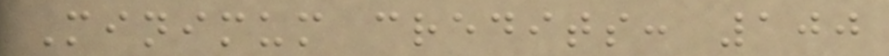Minimum credits: 100
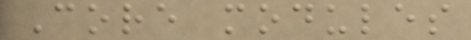Core modules
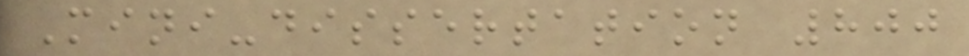Mini-dissertation 800
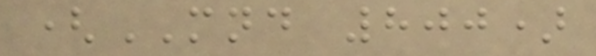(MND 800)
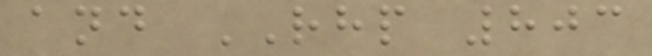and RHP 803
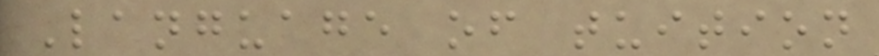Language of tuition
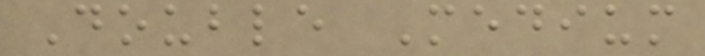Double Medium
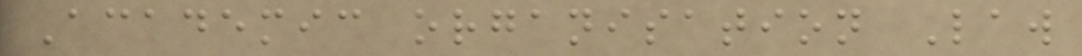Academic organisation Law
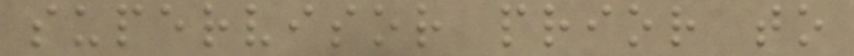supervisor prior to
